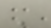'
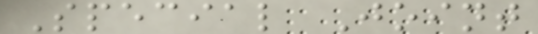Special Joint
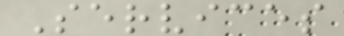Services
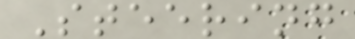Steering
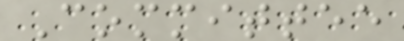Committee
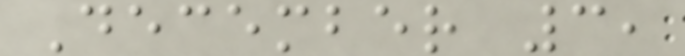December 3,
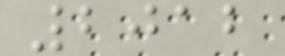2012
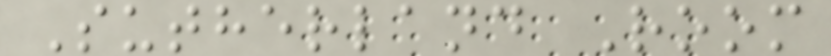Sutherland Room
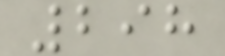298
